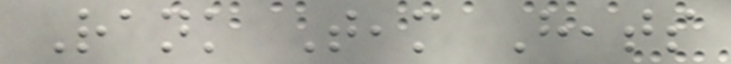Rank Team Heats
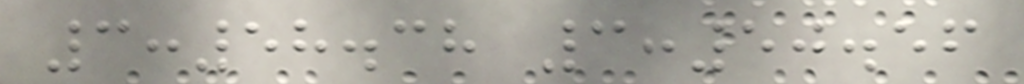3:58.38 3:50.56
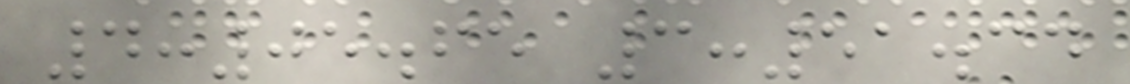4:05.65 3:51.34
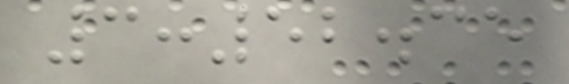3:52.35
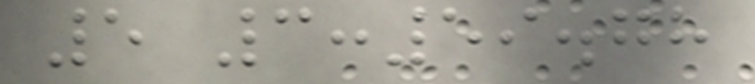5 3:59.78
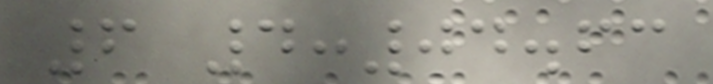6 4:04.63
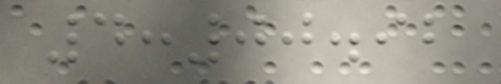4:00.92
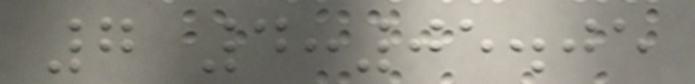7 4:05.05
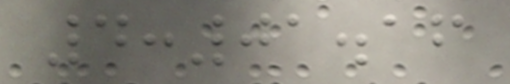4:01.16
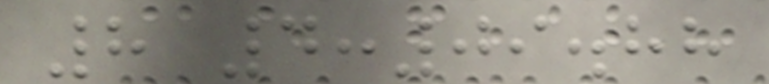8 4:09.88
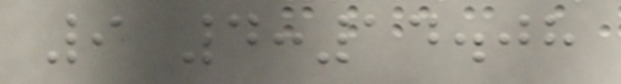9 4:14.08
